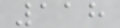118
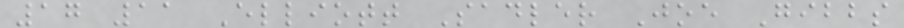17 11 Elliott Sadler Joe Gibbs
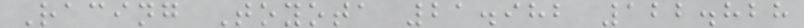Racing Toyota 21.982 122.828
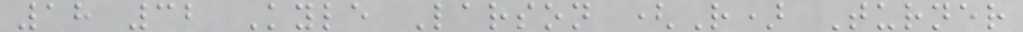18 32 Kyle Larson (R) Turner
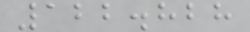122.828
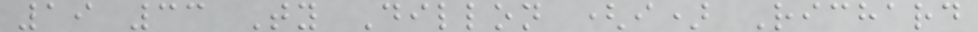19 33 Ty Dillon (i) Richard
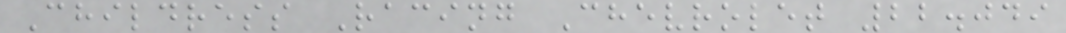Childress Racing Chevrolet 22.049
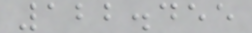122.455
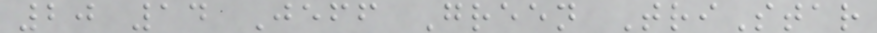20 14 Jeff Green TriStar
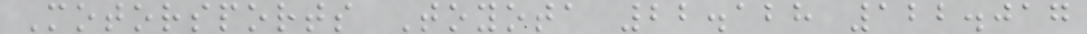Motorsports Toyota 22.128 122.017
